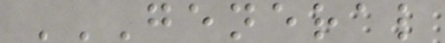GENERAL
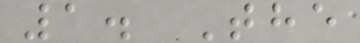1. The
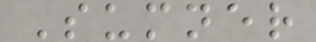Sumner
